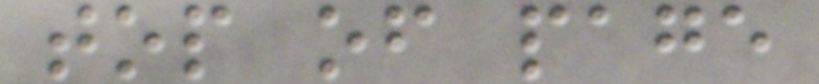top of page
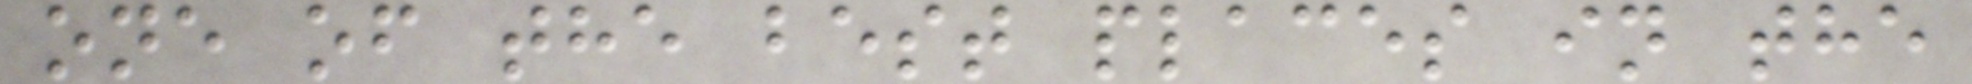one of the best places in the
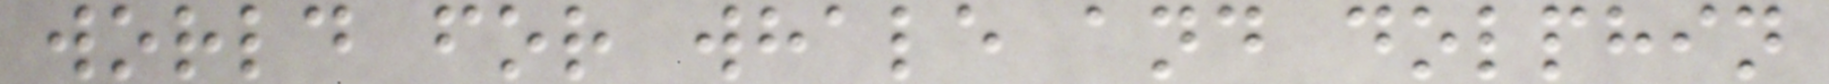world for whale and dolphin
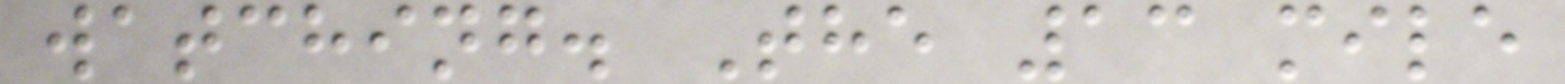watching. The 13 mile
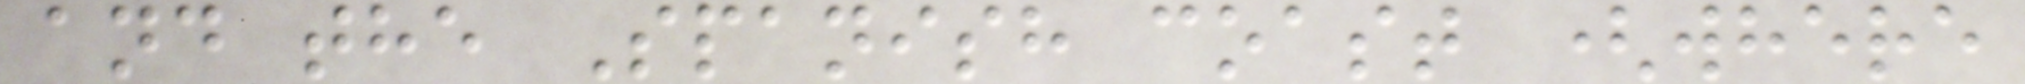and the Spanish coast (where
